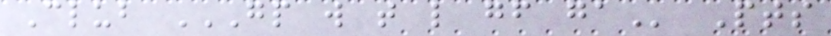Club GP W T L GF GA Pts
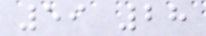59 28
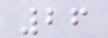26
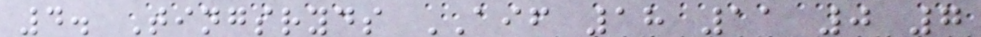4. Tingsryds AIF 18 11 0 7
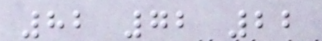82 72 22
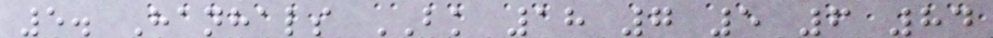5. Hanhals BK 18 7 5 6 84
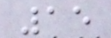15
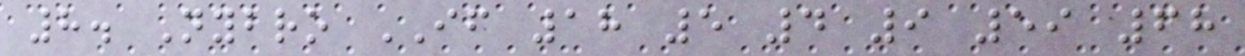8. Nybro IF 18 5 4 9 59 68
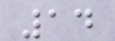14
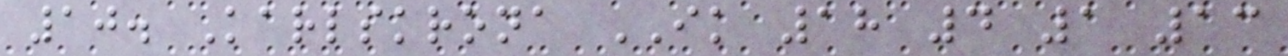10. Karlskrona IK 18 4 1 13
